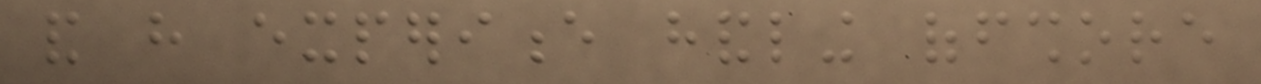and have experience handling offshore
